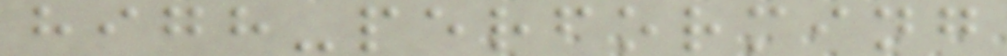high-performing
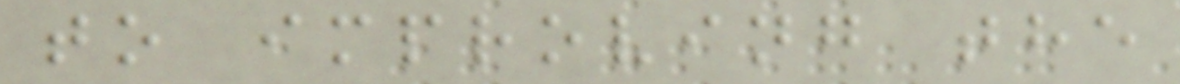to improving the
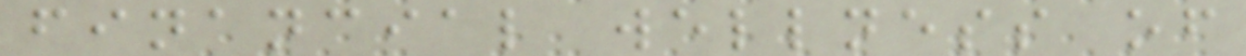financial wellness of
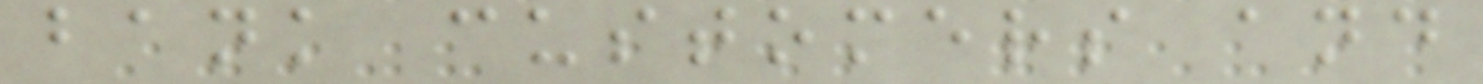bank customers and
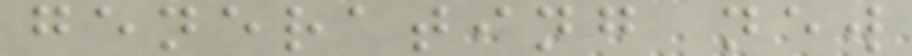generating new
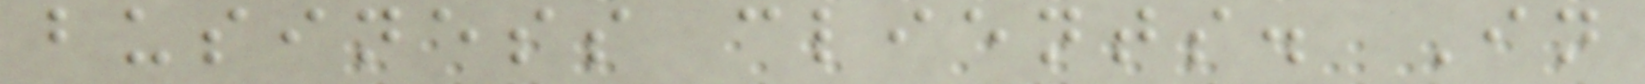business clients. In
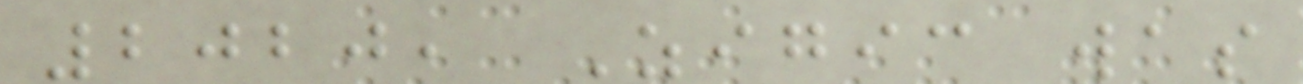2020, Zigic was
